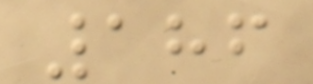186
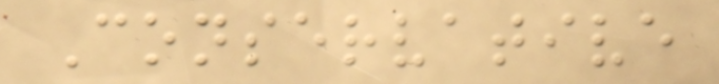Conservative
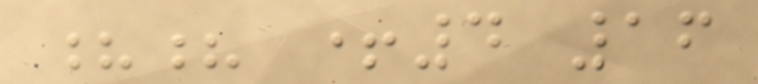?? +4 16
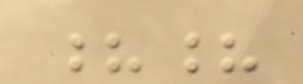??
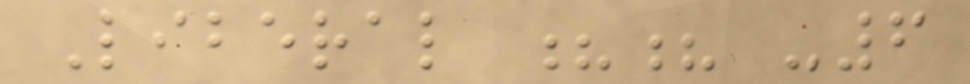Liberal ?? -6
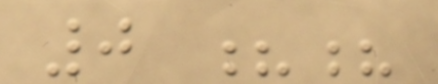0 ??
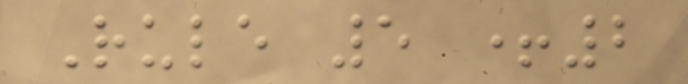Rule 5 +2
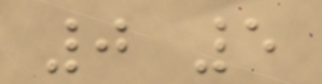0 5
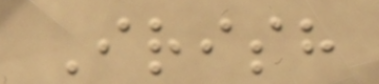Irish
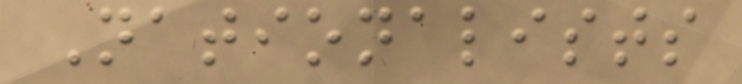Nationalists
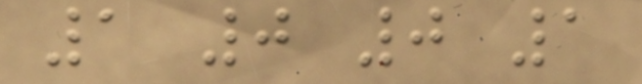1 0 0 1
